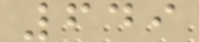649
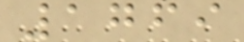1769
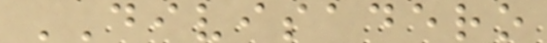DIVISADERO
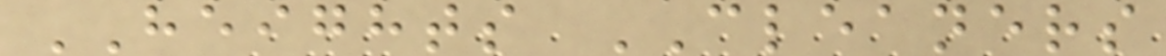HEIGHTS CLEANERS
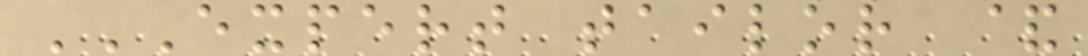EXPERT TAILOR &
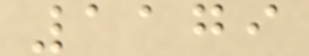1179
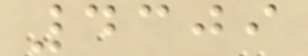4309
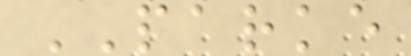PARKE
